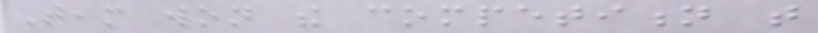Team won the competition that
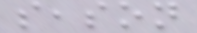season
